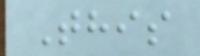This
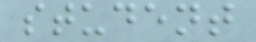student
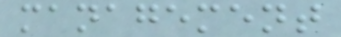management
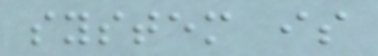system is
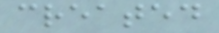created
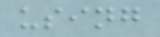using
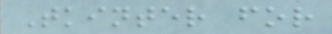Tkinter for
